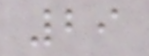29
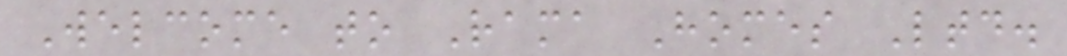Welcome to Rama Homes Ltd.
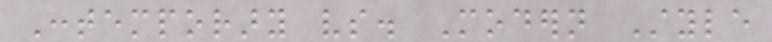Contemporary vs. Modern Style
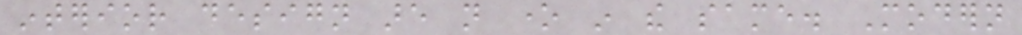interior design are not one in the same. Modern
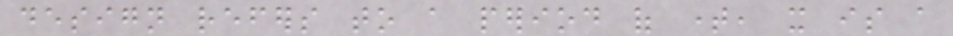design refers to a period of time, it is a
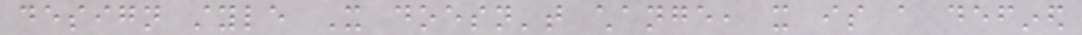design style It doesn't change, it is a defined
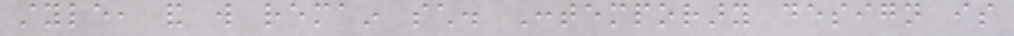style, and will remain such. Contemporary design is
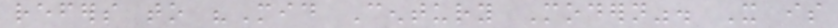refers to "Mid Century Modern". It is
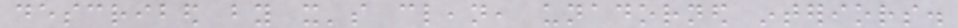described by it's clean, unadorned interiors.
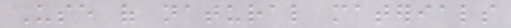Use of natural materials
